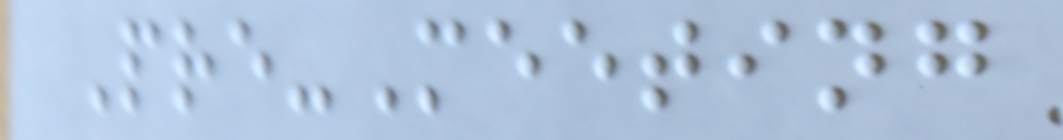Pre-Meeting
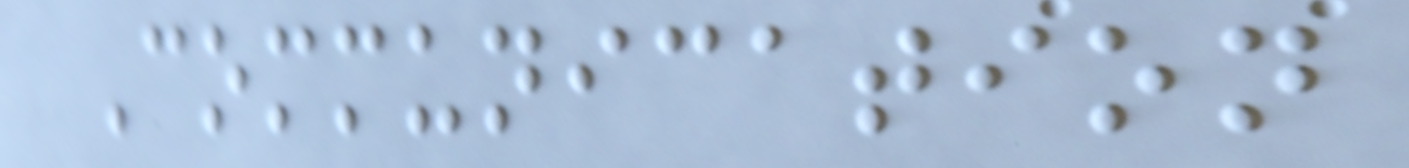Communication
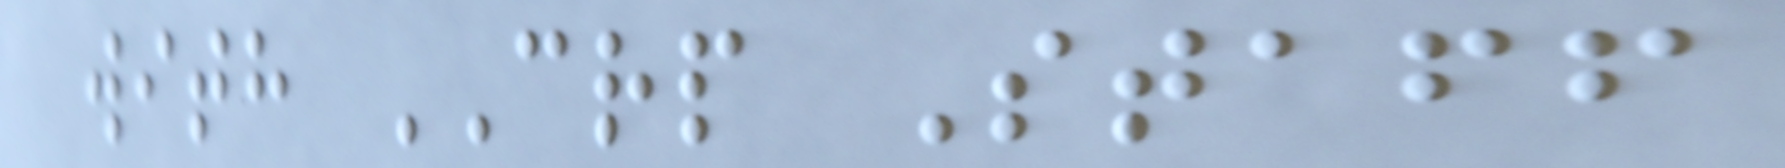with CRP Staff
